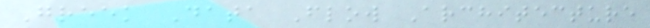Greek Data Flow Architecture
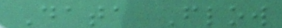Data Flow
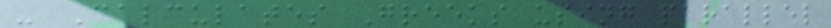- Calculates Greeks using parallel
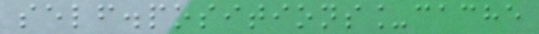self.positions_cache
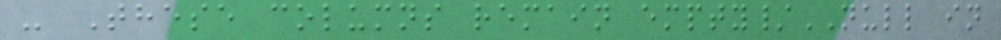- These columns remain empty/NULL in
